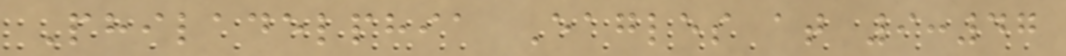Philadelphia Eagles at 9:47
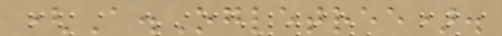(A.Ogletree).
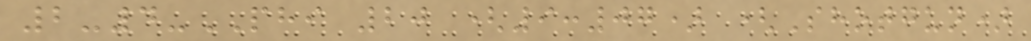2-4-PHI 20 (9:07) (Shotgun)
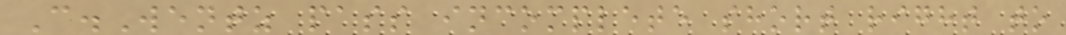C.Wentz pass incomplete short right to
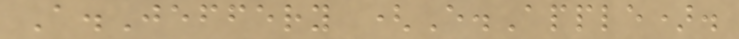A.Jeffery (E.Apple).
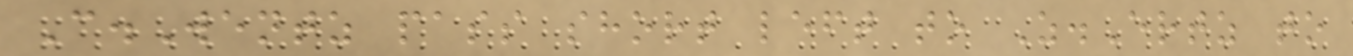C.Wentz pass short left to Z.Ertz to
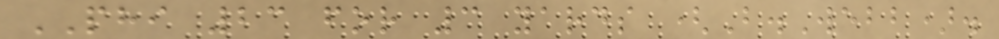PHI 23 for 3 yards (B.Webb).
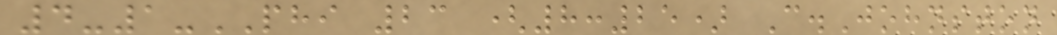4-1-PHI 23 (8:25) C.Johnston
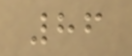86
